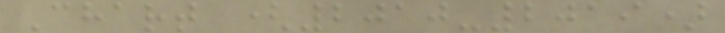Chart (2010-2019)
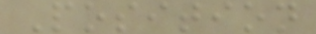Position
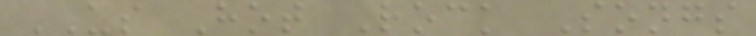US Hot Rock Songs
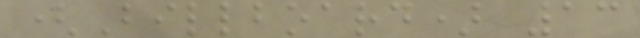(Billboard) 13
